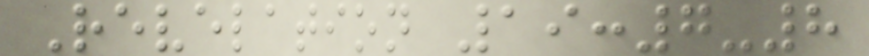Revelation 19:7-8
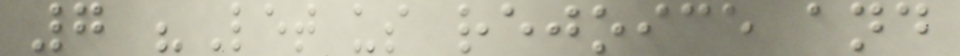7 "Let us rejoice and
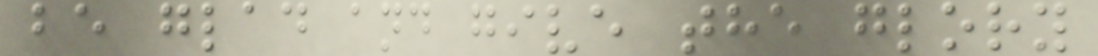be glad and give the glory
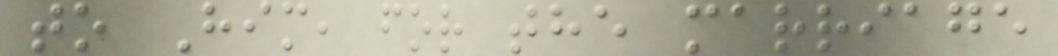to Him, for the marriage
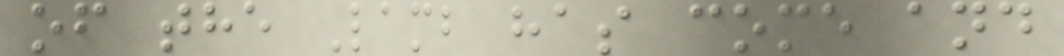of the Lamb has come and
